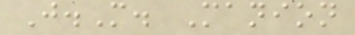J.M. Manion
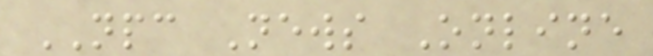NPC News Online
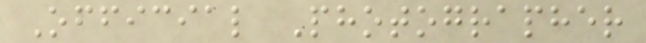Official Photographer
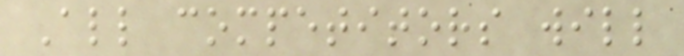All competitors will
